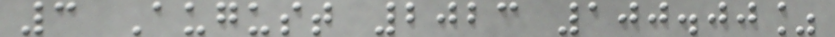3 August 2023 100.00%
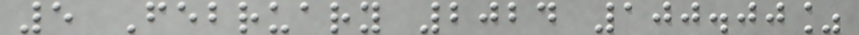5 February 2024 100.00%
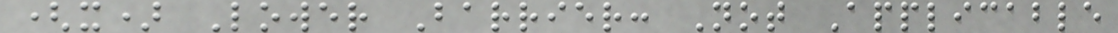(x) Lower Barrier: Not Applicable
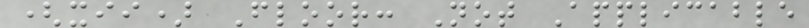(xii) Floor: Not Applicable
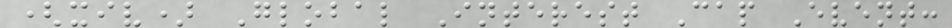(xiv) Global Interest Cap Event:
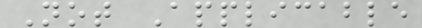Not Applicable
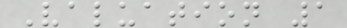Valuation 1
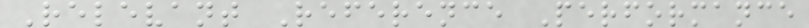Relevant Reference Performance
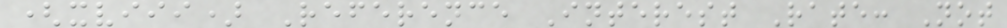(xviii) Reference Interest Rate: Not
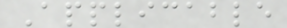Applicable
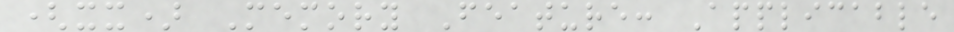(xx) Memory Feature: Applicable
